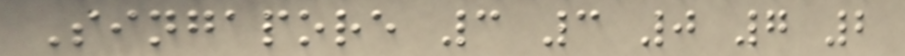Singapore 3 3 0 7 2
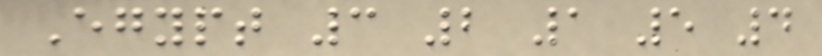Egypt 3 2 1 5 4
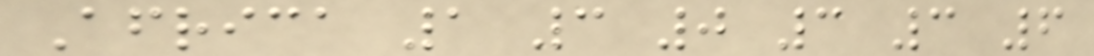Africa 1 3 0 3 3 6
